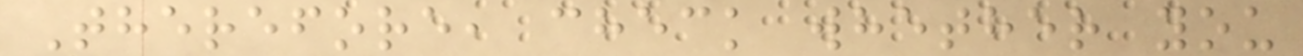Therefore, check whether you
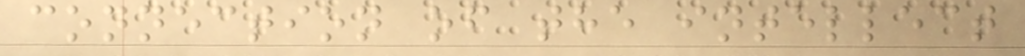connection of the intellect
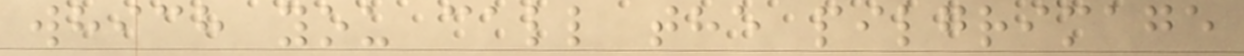which you call the pilgrimage
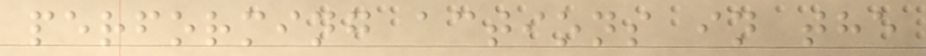performing actions in the
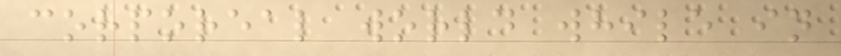corporeal world while in
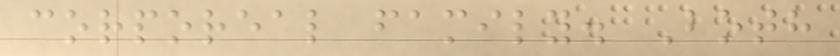corporeal family. Both
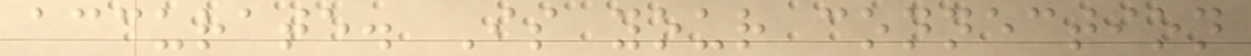accurate. Is your connection
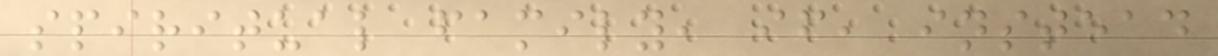spiritual family, if, instead
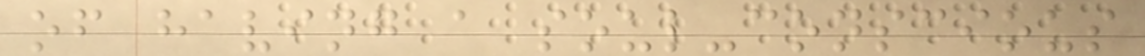of having a soul-conscious
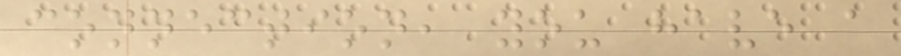connection, you have a
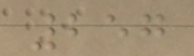257
